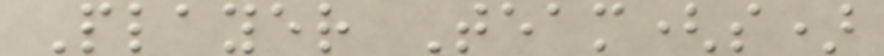Player Team(s)
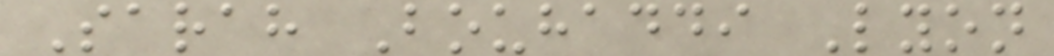Sarah Bouhaddi Lyon
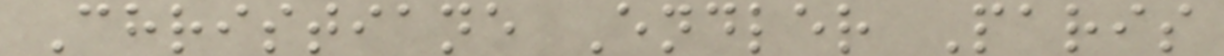Christiane Endler Paris
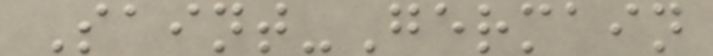Saint-Germain
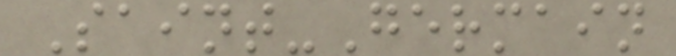Saint-Germain
